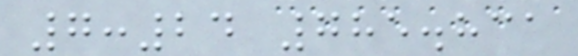7:24 785.831
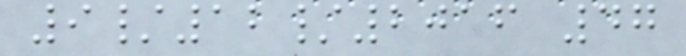9/12/2016 47
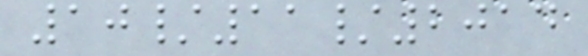10/11/2014
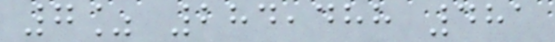7% 284,488 481
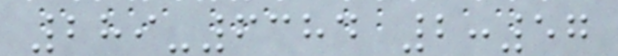289-6384 2:57
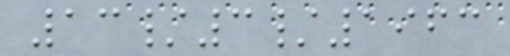13/3/1963
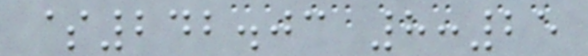$242.03 8:25
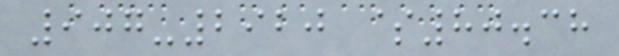907-2920 $80.38
